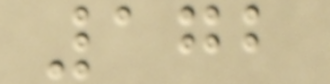172
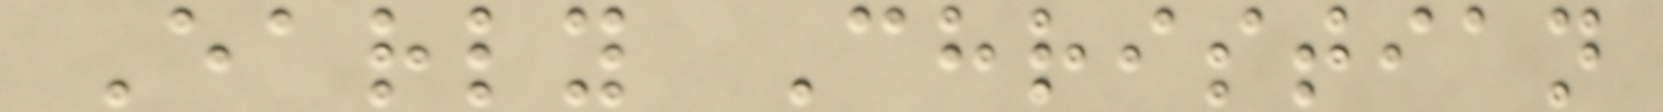Early Christian
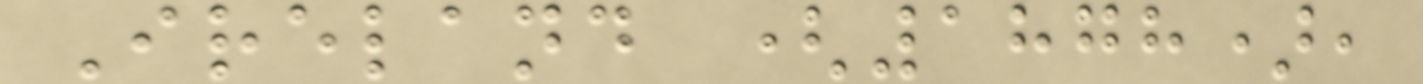Ireland (1878),
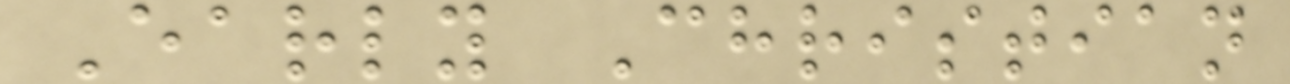Early Christian
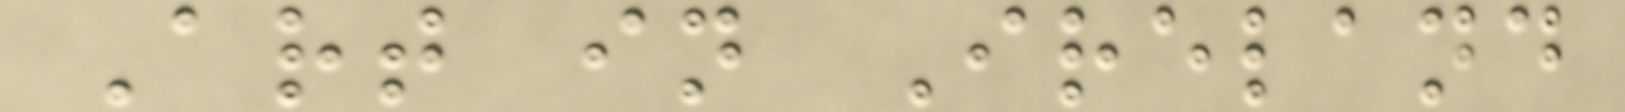Art in Ireland
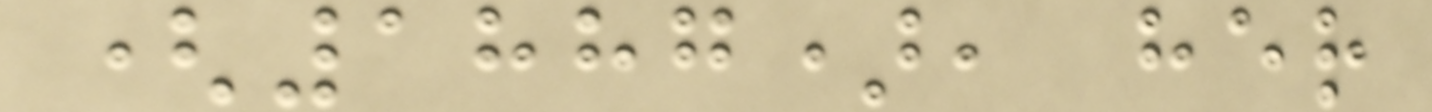(1887), her
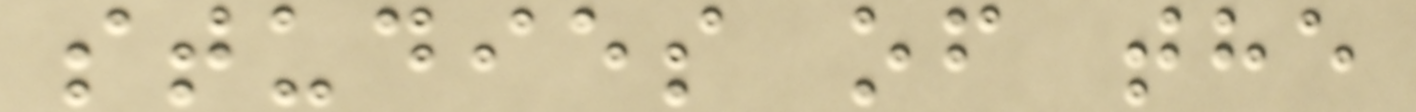studies of the
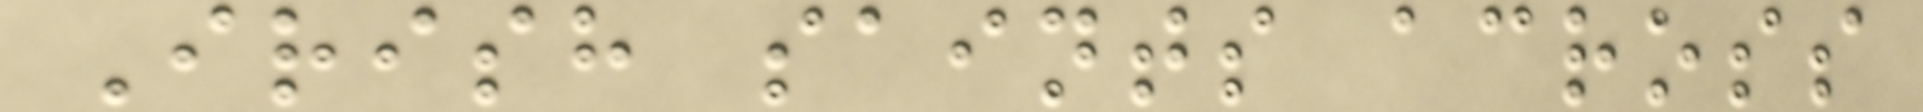Irish saints across
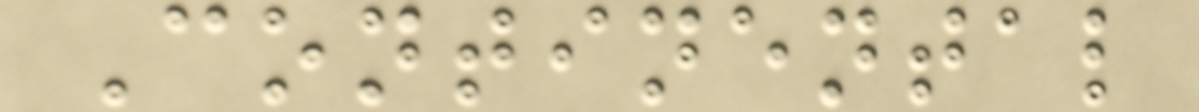Continental
